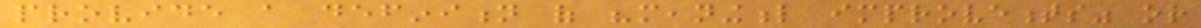provide a definition of "meaningful improvements" or
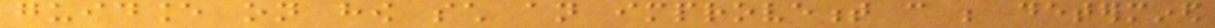guidance on how such an improvement can be determined
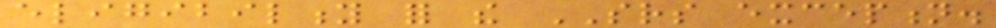eligibility for the SRS exception.
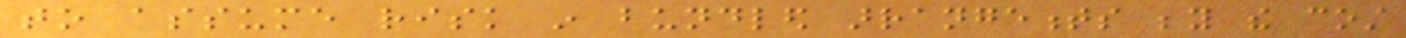to assume risk in bundled arrangements beyond the cost
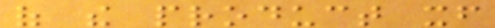of the product itself
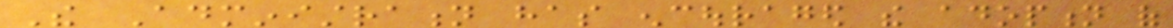The Administration has encouraged the adoption of
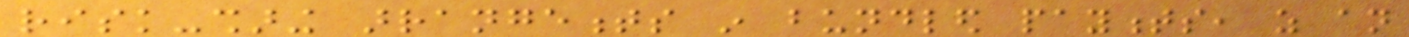risk-sharing arrangements in bundled payments, as an
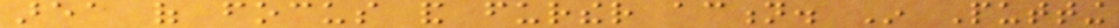area of focus and further action. In Putting
